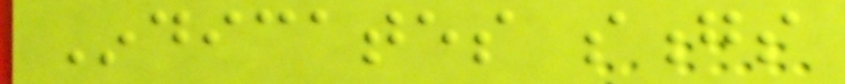Indicates songs
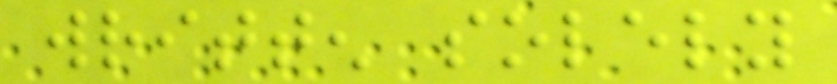written solely
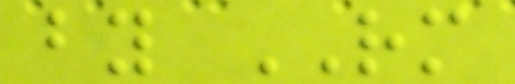by RM
